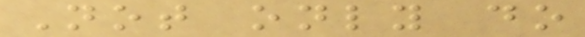Not only do
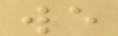we
